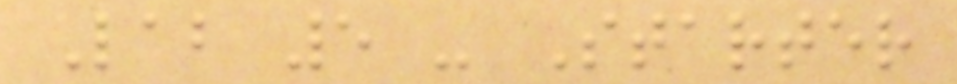Lab 5 - Starter
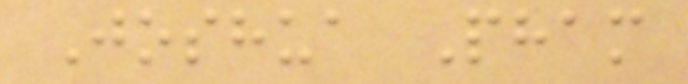Joshua Pham
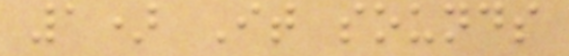1) It sounds
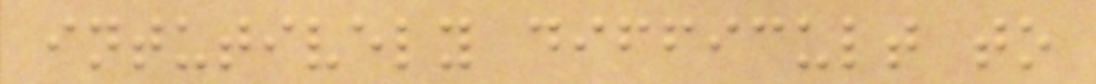intutively difficult to
